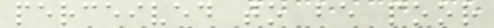perceived to be poor
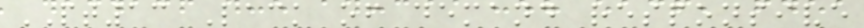PT13 Lack of demand responsive
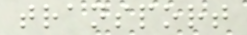transport
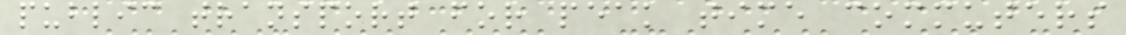public transport for peak time commuters
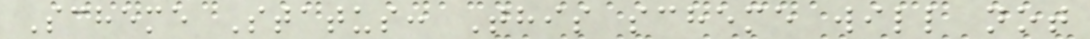Scheme Status: This scheme will not
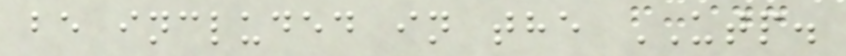be included in the UTP.
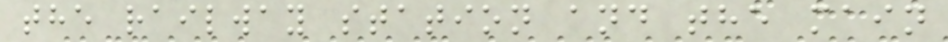the railway station and the main
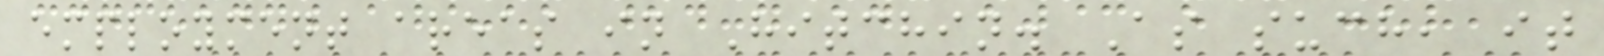employment areas in Hitchin. As such, it
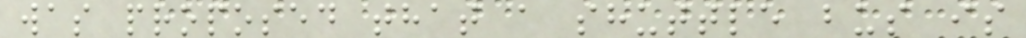was proposed that a shuttle bus is
